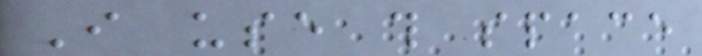I use this space
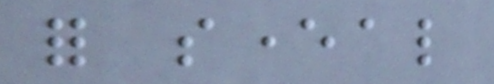for several
